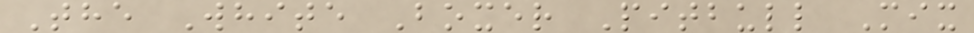The White Boxer Pitbull Mix
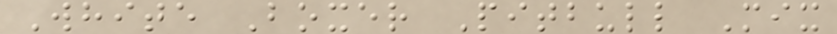White Boxer Pitbull Mix
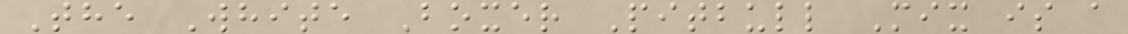The White Boxer Pitbull Mix is a
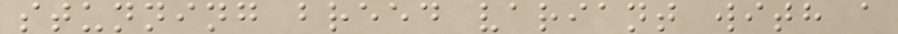stunning breed variant with a
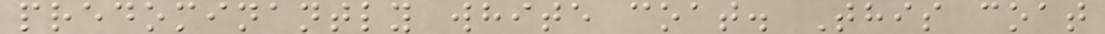predominantly white coat. This coat
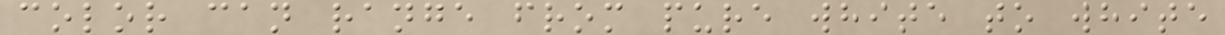color can range from pure white to white
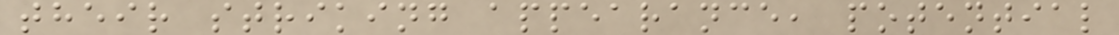their striking appearance, potential
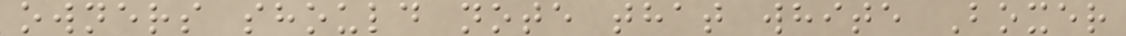owners should note that white Boxer
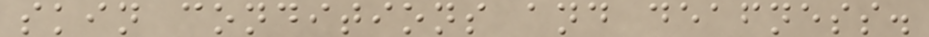skin conditions and deafness.
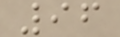96
